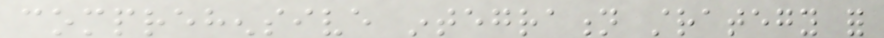comprehensive integration strategy for
